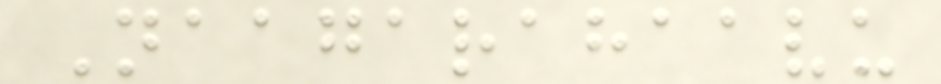Naagarahaavu
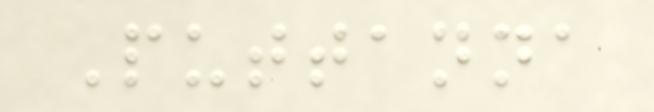Puttanna
